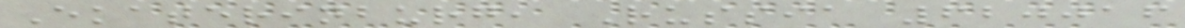Ekaterinburg, Russia 620016
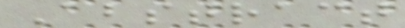Abstract
